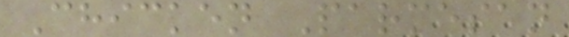Chicken Parmesan
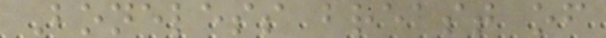Boneless breast of
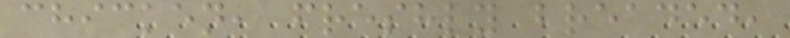chicken, freshly breaded,
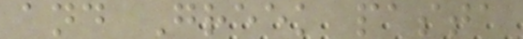and Greek pasta
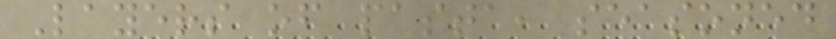Layers of pasta, seasoned
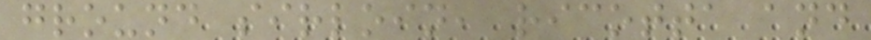ground sirloin, ricotta and
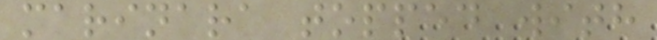marinara topped with
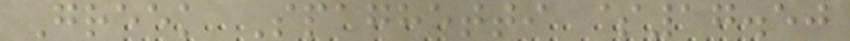Greek Spaghetti $17.50
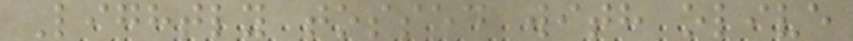Lightly tossed with olive
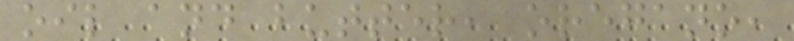oil and butter, oregano,
